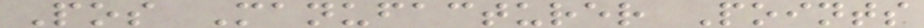Pos Manufacturer Points
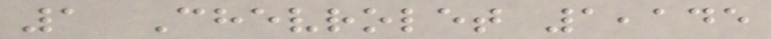1 Chevrolet 1,145
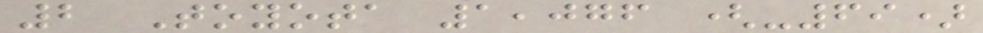2 Toyota 1,076 (-69)
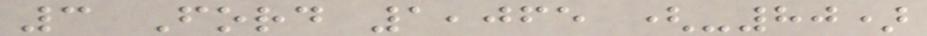3 Ford 1,065 (-80)
